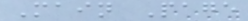Main Page
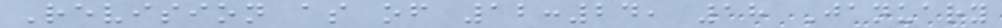Revision as of 12:24, 18 January
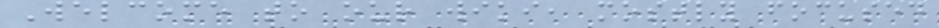Welcome to our wiki, mostly focused
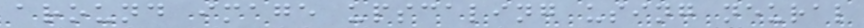around image upscaling using neural
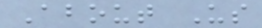About Us
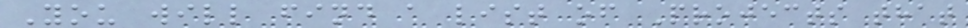You will find a list of Projects that
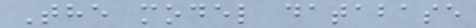The model database
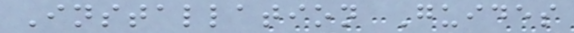Installation Guides
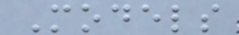Models
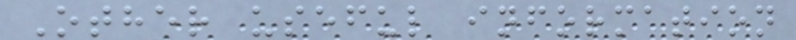Other useful information
